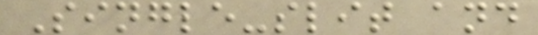Single-slit and
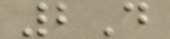2D
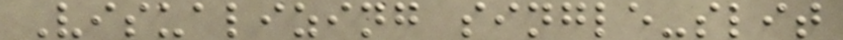Visualizing single-slit
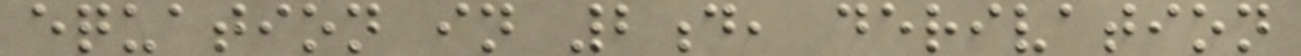equation in 2d, derivation
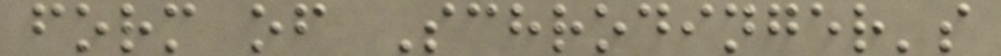form of Schrodinger's
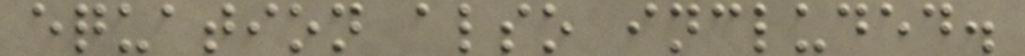equation also included.
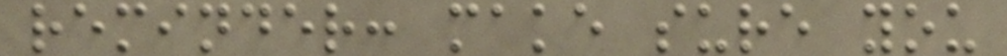reminder: make sure you
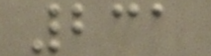231
